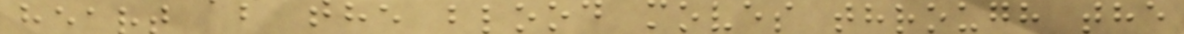heart as the blood moves through the
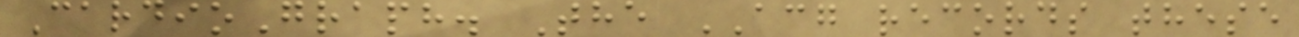CardioGraph. The ACG records these
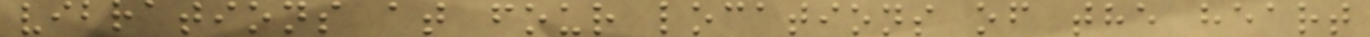vibrations at four locations of the heart
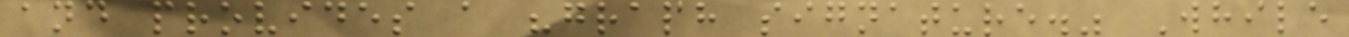and provides a "graph signature." While
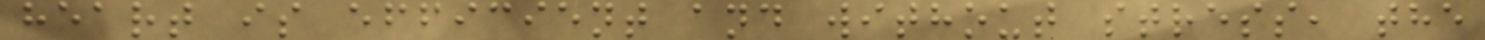heart is efficient and without stress, the
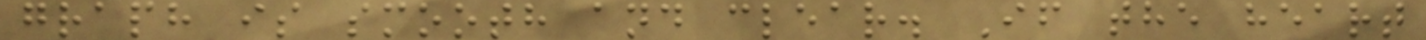graph is smooth and clear. If the heart
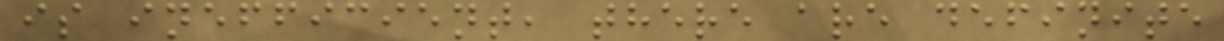is inefficient, there are definite
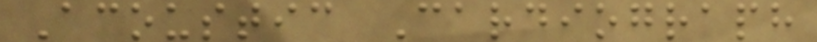Acoustic Cardiograph
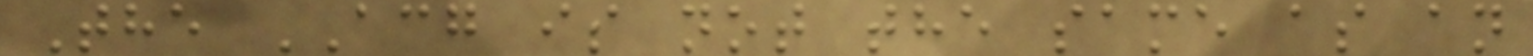The ACG is not the same as an
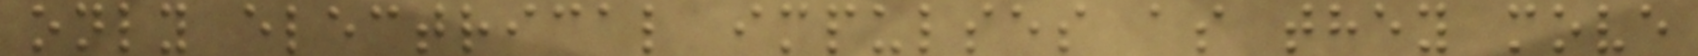only electrical impulses as they move
